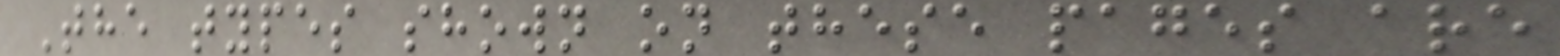The types shown on these pages are
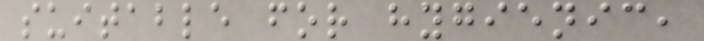suitable for hygienic,
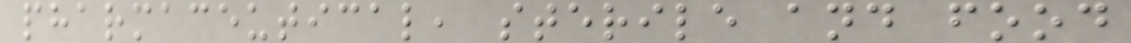pharmaceutical, sterile and food
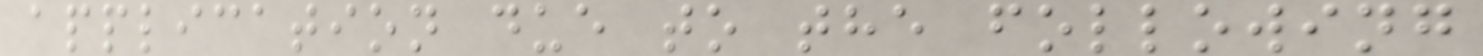application due to the following
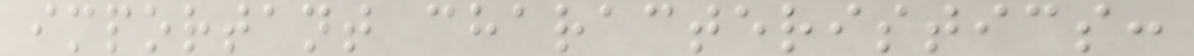important characteristics:
